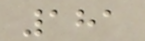181
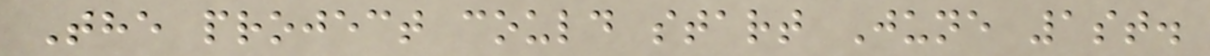The project could start June 1st.
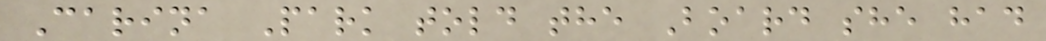Carina Park told the Board she had
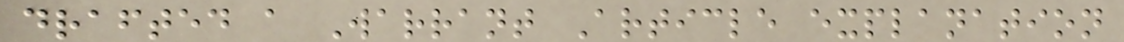drafted a Warrant Article explanation
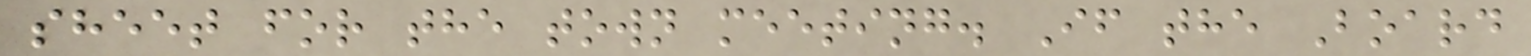sheet for the town meeting. If the Board
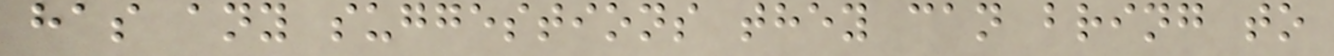has any suggestions they can bring to
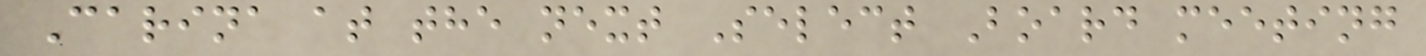Carina at the next Select Board meeting
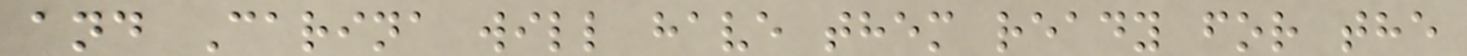and Carina will have them ready for the
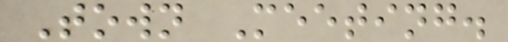Town Meeting.
